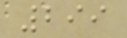299
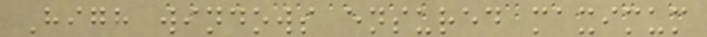High windows ensured maximum
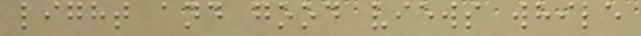light and good views while
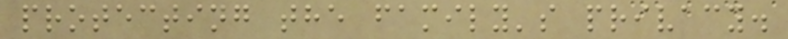protecting the family's privacy.
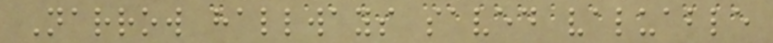Narrow hallways saved valuable
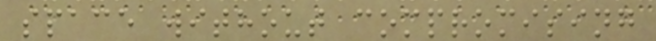space without compromising
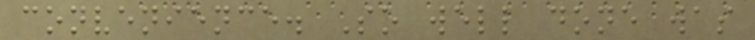convenience. So well done was
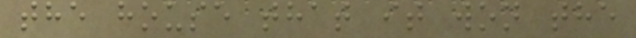the house that it won the
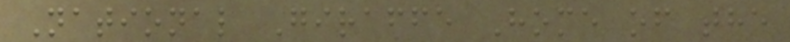National Giraffe Home of the
